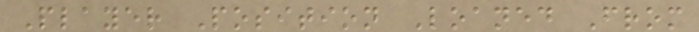Player Position Loaned From
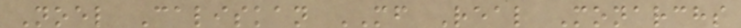Noel Caliskan MF Real Monarchs
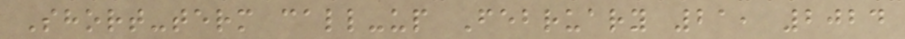Short-term call-up February 21, 2024
